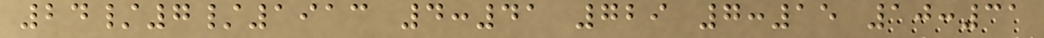24/7/1913 4:41 729 7:15 10:31
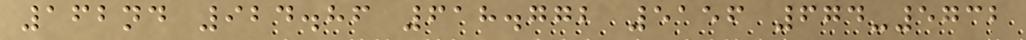162nd 924.86 618.772 5156 674-5732
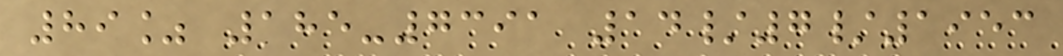89% 185-7391 14/7/1953
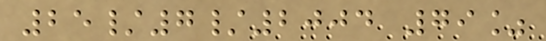25/7/2004 79%
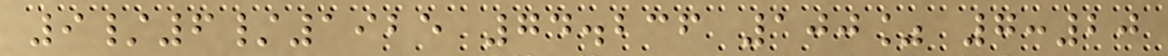9/6/1925 74.236 100% 7:20
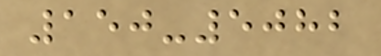150-5082
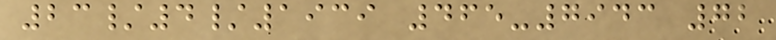23/4/1939 465-7943 72
